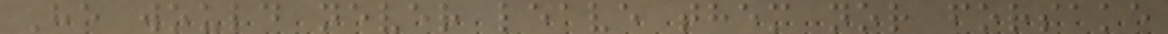He would never leave them nor forsake
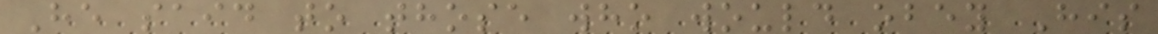He said to those who would obey His
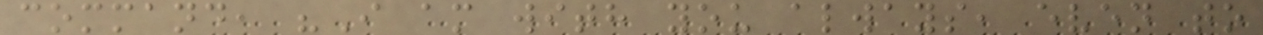command, "I am with you always, even to
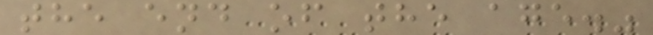the end of the age."
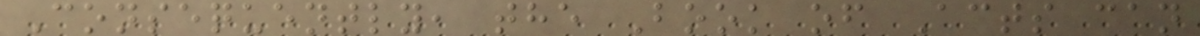Consequently, the Book of Acts can
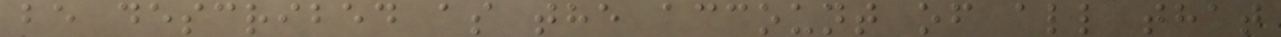be described as the account of all that
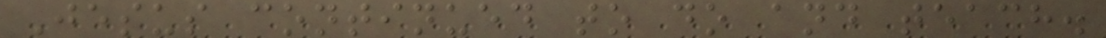Jesus continued to do and teach.
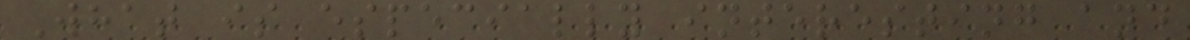What is especially interesting and
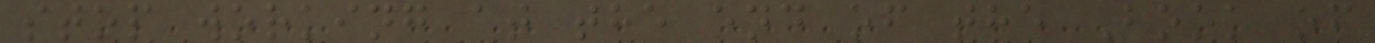stop working at the end of the Book of
